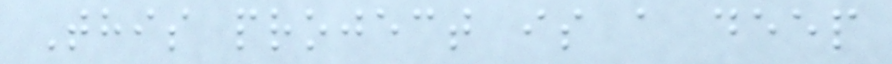This project is a deep
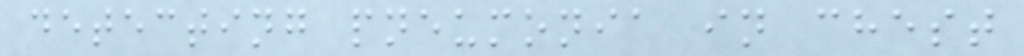detecting pneumonia in chest
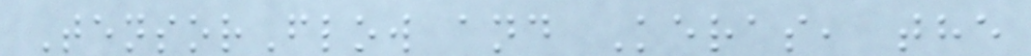TensorFlow and Keras, the
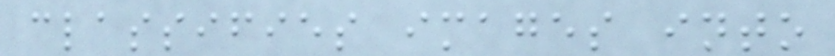classifies images into
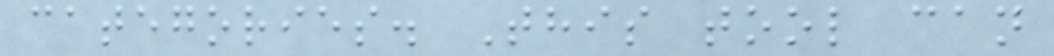categories. This tool can
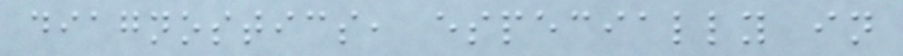diagnostics, especially in
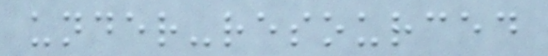under-resourced
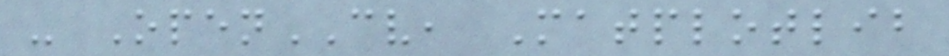- OpenCV, Matplotlib
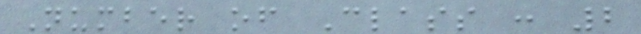Number of Class : 2
